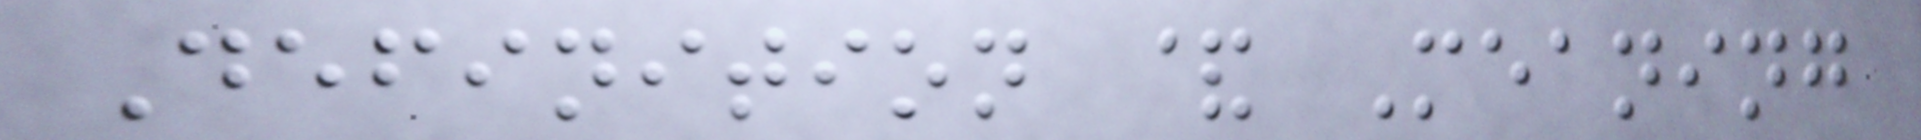Definition & Meaning
